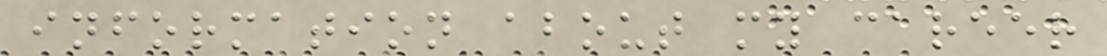information about my career
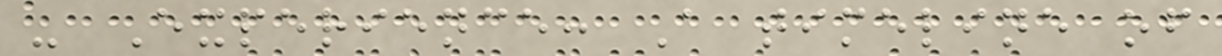- Experience: A timeline of
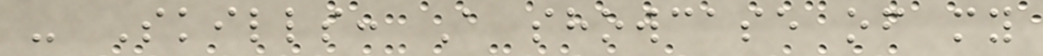- Skills: A showcase of my
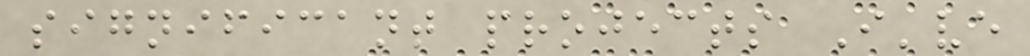significant projects I've
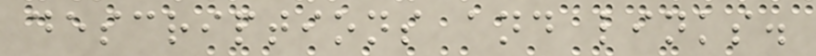descriptions and links.
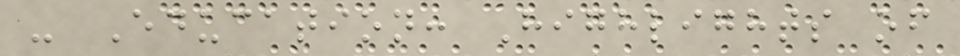- Education: Highlights of
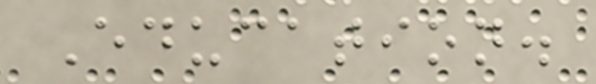Education.
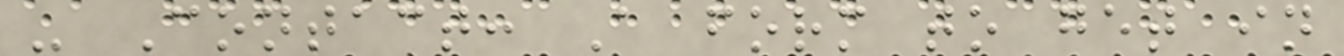- Contact: A form to get in
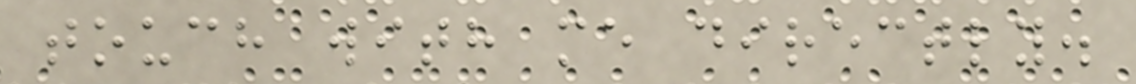touch with me directly.
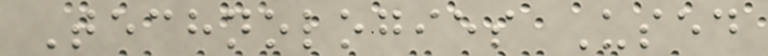Technologies Used
